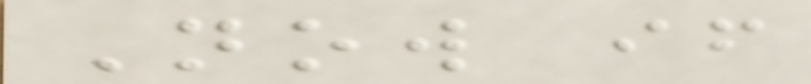Now if
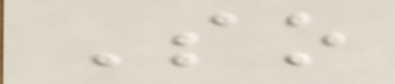So
